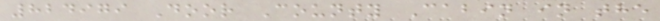824979 Door County Cabin in the
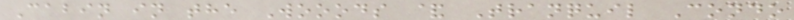Cabin in the Wooods & Tranquil Condo
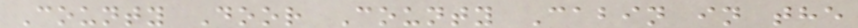County Door County Cabin in the
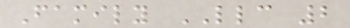Family LLC 2
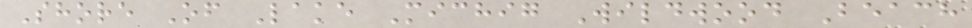Shore Of Lake Michig Wildwood Beach
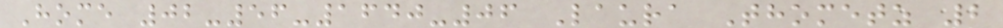Home 02-56-1640-06 Laura Thometz 2
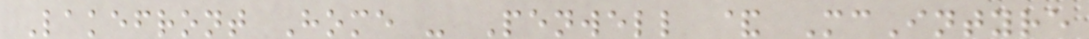Lakefront Home - Penwell & McIntyre
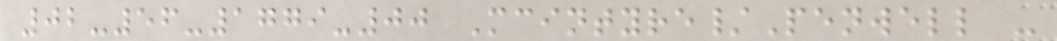02-56-1779-00 Mcintyre/Penwell -
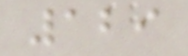129
